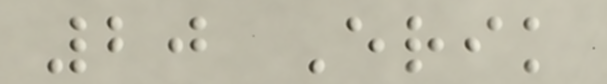20 Erik
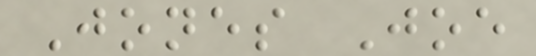Jones Joe
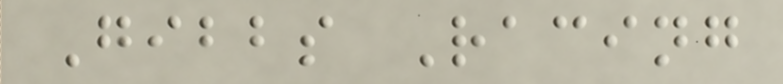Gibbs Racing
